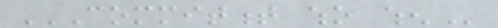COMMITMENT WHO WHEN
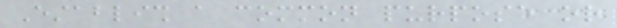Establish a common purpose or
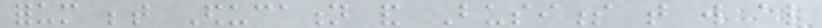forum between Education and Business that will also
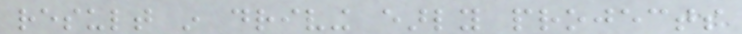result in driving early projects
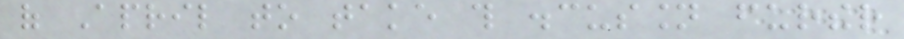of April to take this discussion further
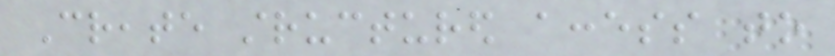Create structured access to
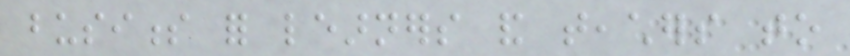business for learners and teachers to
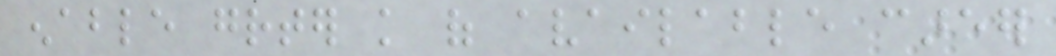enable greater knowledge of available career
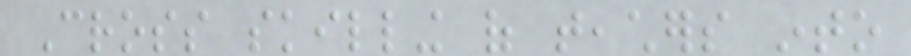Cross skilling of teachers into
